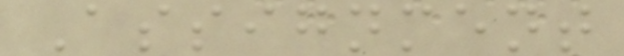Assignment
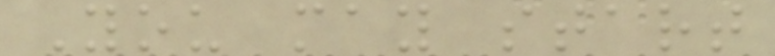You may start
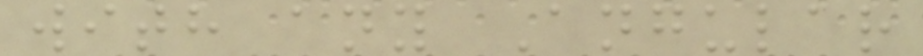with any Angular
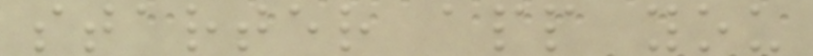starter app you
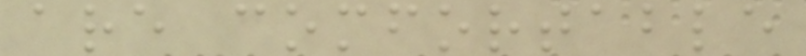are comfortable
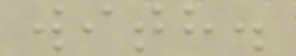with.
